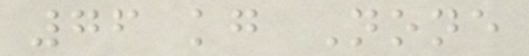76 kg None
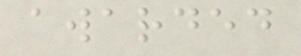awarded
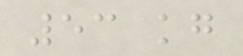53 kg
